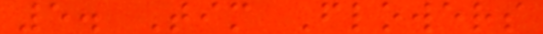5. Tim Flowers
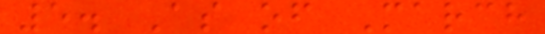5. As of March
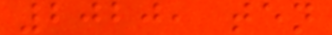2020, ten
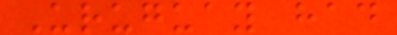Uruguay had
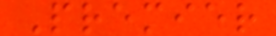Premier
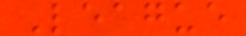League
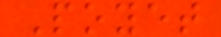Poyet
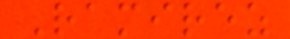Ramirez
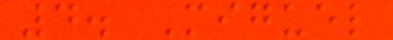4. Miguel
